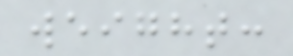weight:
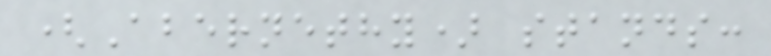(Abernethy) stands:
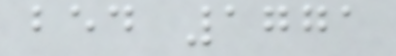bed 1771
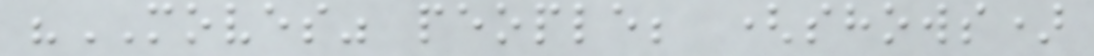"MOVES" people; (shows)
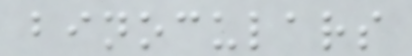binoculars
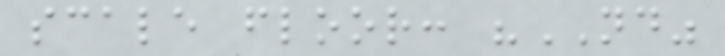scale floor: "ND"
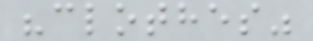"clothes"
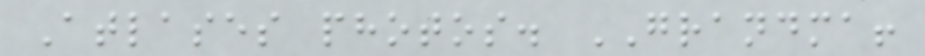Atlases photos. GRANDMA!
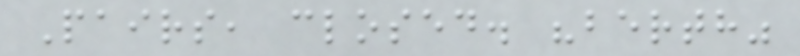Pairs, closed. "berth"
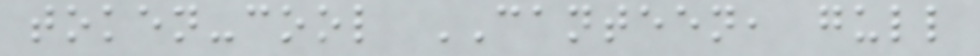token-cool CANTEEN, gull
